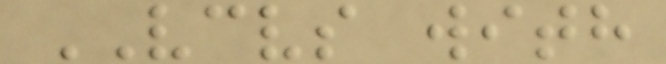VCVS with
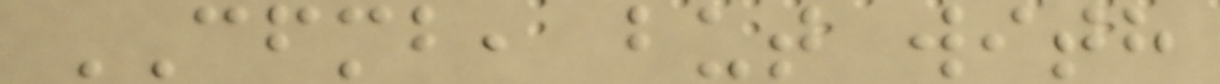CFMB, but with
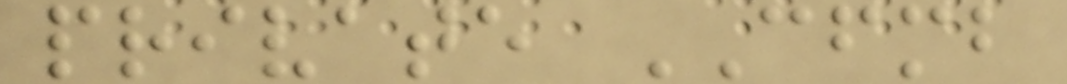private CFMB
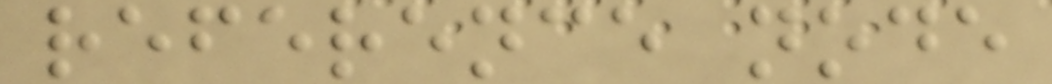reference node
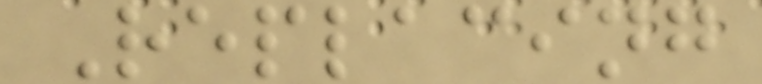Replacing
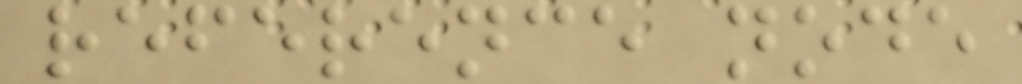reference node
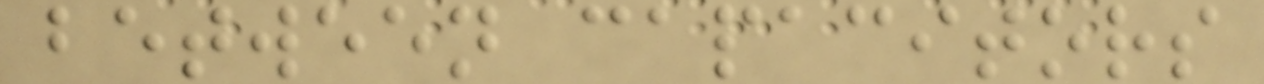between capacitors
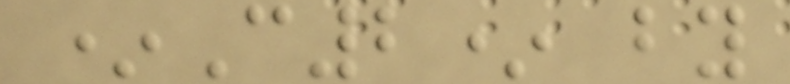*C2* by
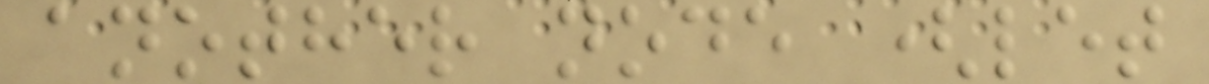another node (let
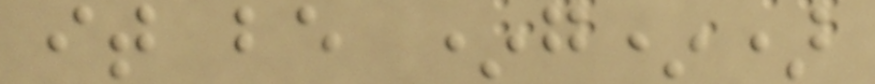it be *g*)
